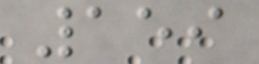159
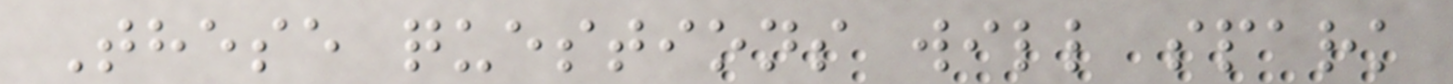These questions will spark
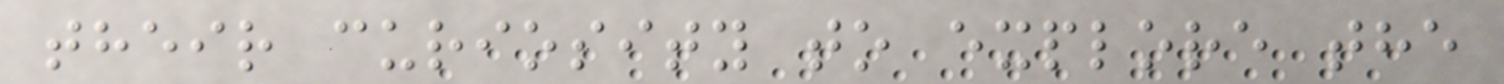their curiosity to explore the
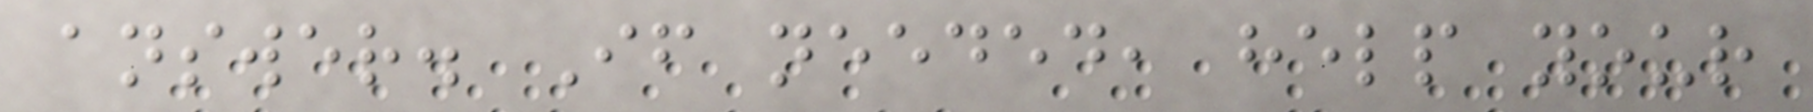answer. If needed, help your
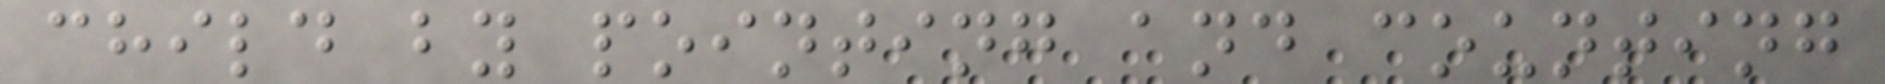child by pointing and counting
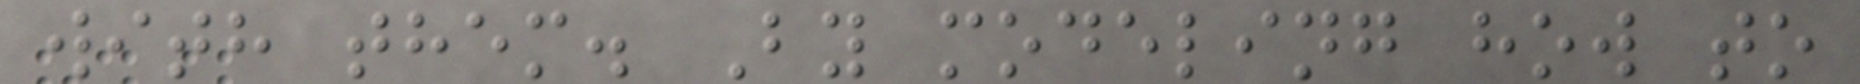with them. By modeling how to
